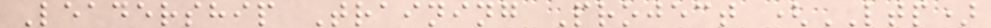Leadership Training Project (LTP)
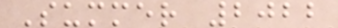Summer 2022
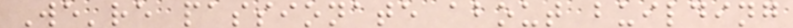We're passionate about building
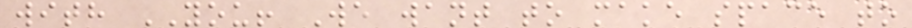with YOU! We want to make space to
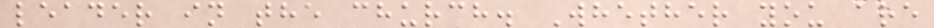leader in the church. Whether you are
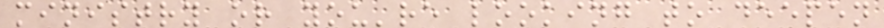ministry or you're looking to deepen
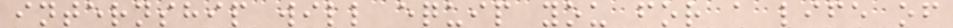internship will equip you for a life of
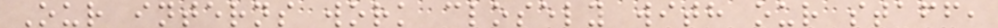Our interns work closely with our staff,
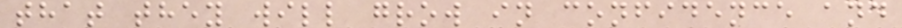that they will grow in confidence and
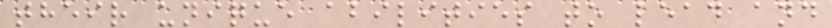their unique abilities to lead and
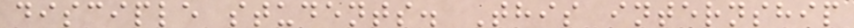disciple students. This internship
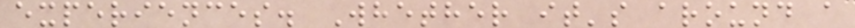experiences. Whether it's around a
